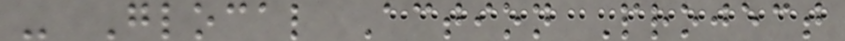- Glocal Action Project
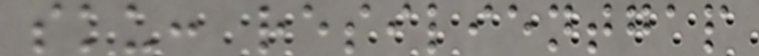sku: resilientgap
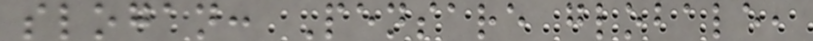slogan: Pensare globale,
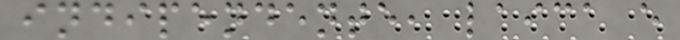indipendente, laica e
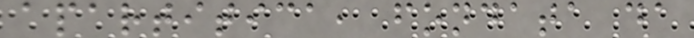apartitica, fondata da
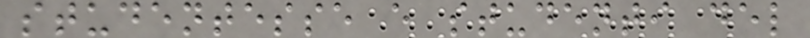studentesse e studenti del
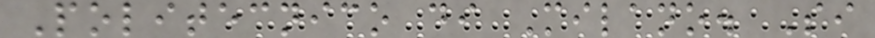Politecnico di Milano. Si
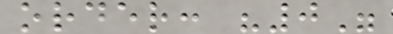order: "0"
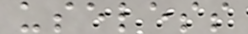useless
